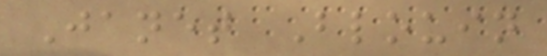Janet Blouin
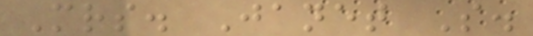Mrs. Janet S.
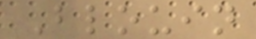Blouin
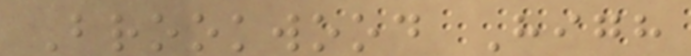Brookwood High
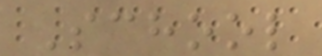School
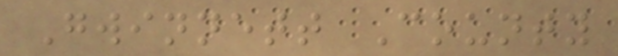Gwinnett County
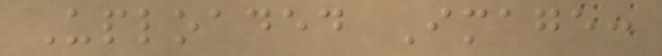Uploaded Image:
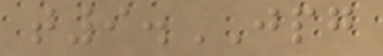t9.JPG
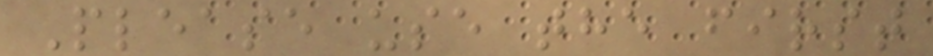Please use the first
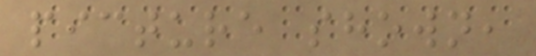picture shown,
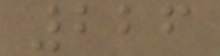226
